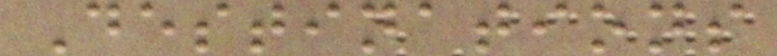Destinations
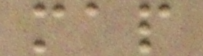map
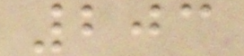203
